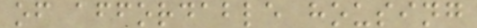of affordable housing
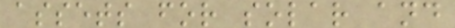assets for solar and
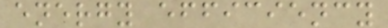energy efficiency
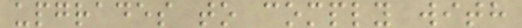upgrades to comply with
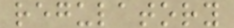regulatory
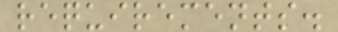requirements.
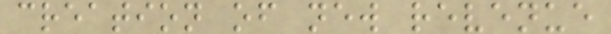creation of new revenue
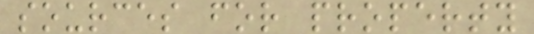sources for property
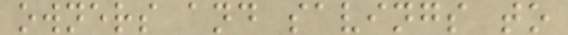owners and savings to
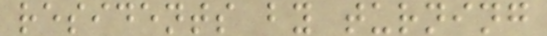residents by turning
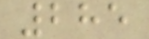285
